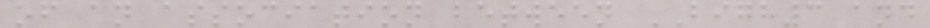of an association between BIGH3 and
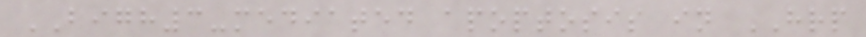BIGH3-mediated apoptosis in HRP
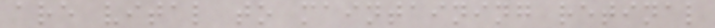are vital to maintaining retinal
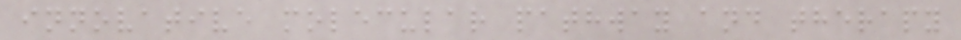innovative molecular pathway and therapy
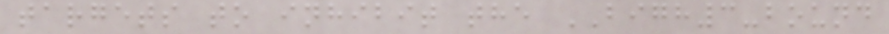targets to inhibit the BIGH3-bound
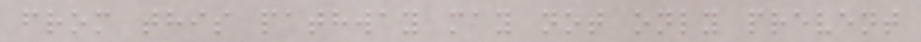from this pathway may not only prevent
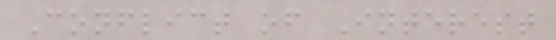Conflict of Interest
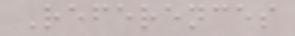References
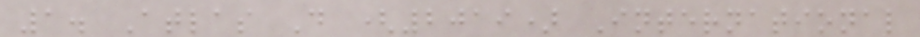1. Atlas D (2019) International
